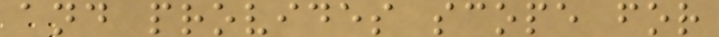and provides scope for
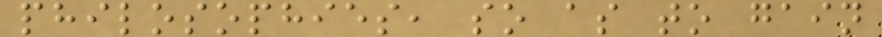philosophies, so as to gain
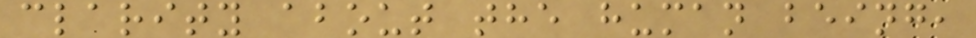clarity about the human being,
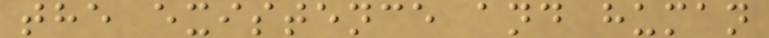the existence and human
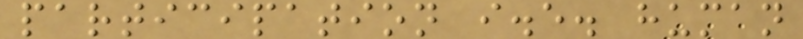participation i.e. human
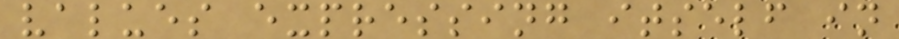values expressing itself in
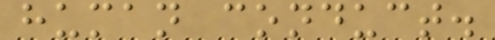human conduct.
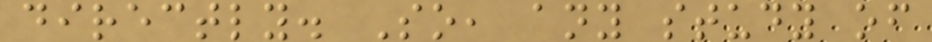directly. So, any study of
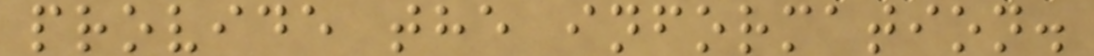provide the information.
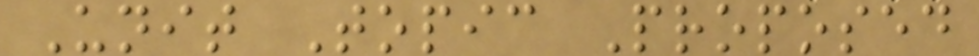Unit Topic Proposed
